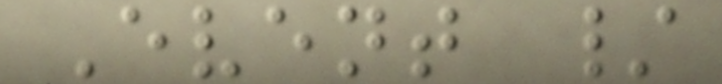Event /
